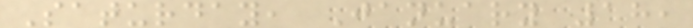Saturday, January 18,
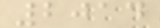2014
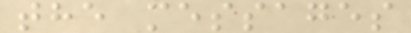the messages
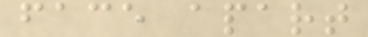face apart
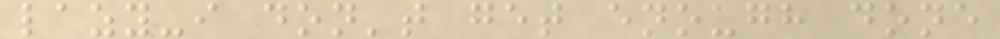lazy-i don't get enough done
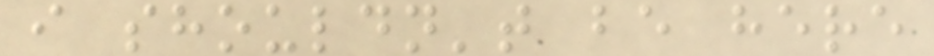i shouldn't be here
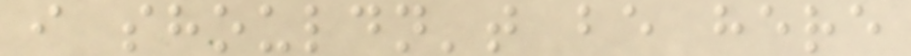i shouldn't be here
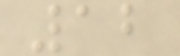12
